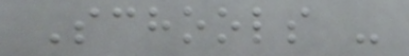Schools -
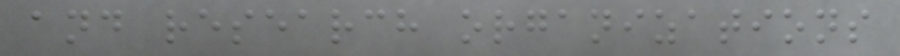and research organizations
